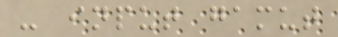- input gamut
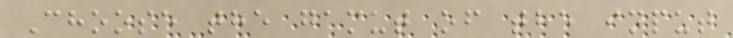Choose the gamut of the input
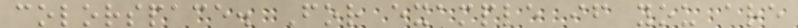colorspace. For example if you are
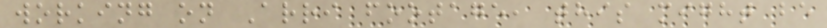working on Arri footage, this might be
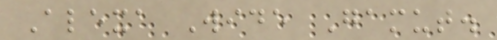Alexa Wide Gamut.
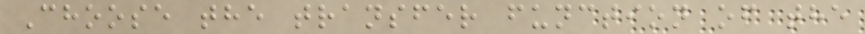Choose the transfer function of the
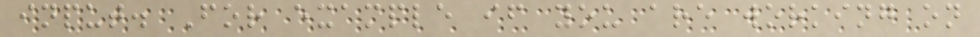input. For example if you are working on
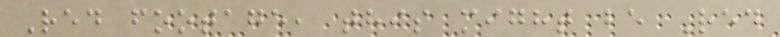Red footage, this might be Red
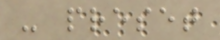- preset
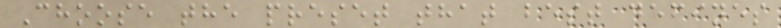Choose the preset that best defines
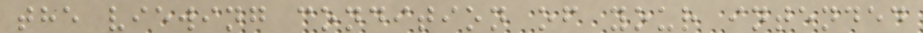the viewing condition of your intended
